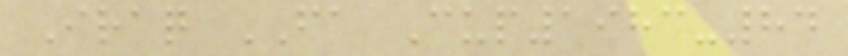Iraq FA Cup1983-84
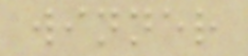winner
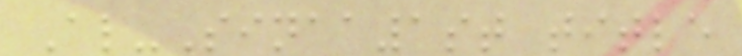Al-Sinaa1st title
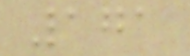171
